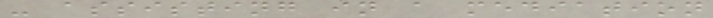- assisting in a mediation
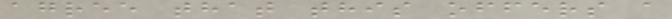agree that this offers a
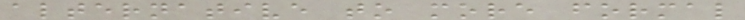alternative to more formal
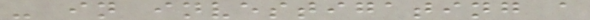- in investigating a
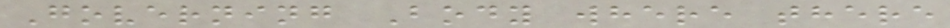Governing Body where there
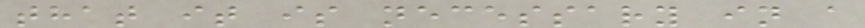that it is necessary in a
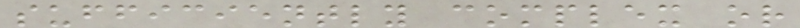sufficiently complex or
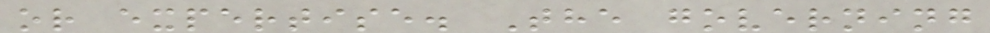or expertise. The governing
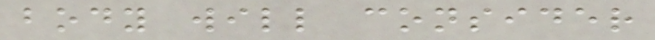body will consider
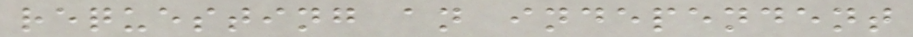requesting an independent
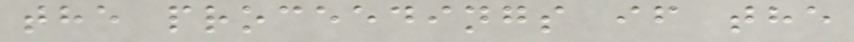the proceedings if the
